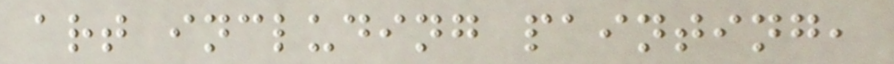art including painting,
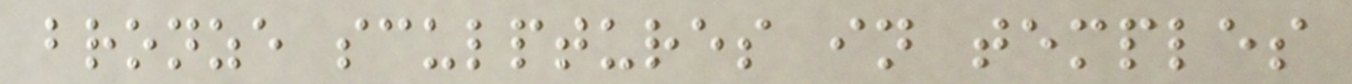bronze sculptures in temples
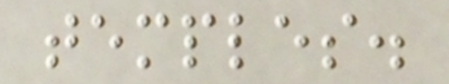temples.
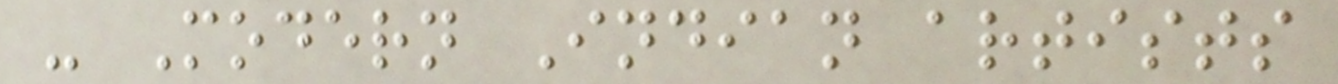- Modern Indian artists
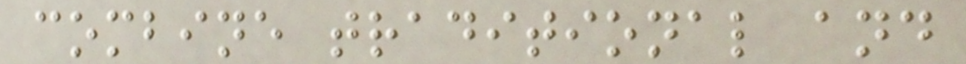combine traditional and
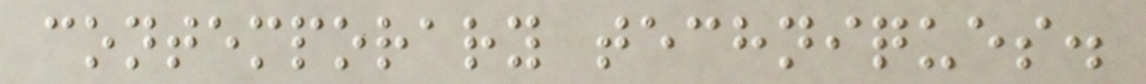contemporary techniques.
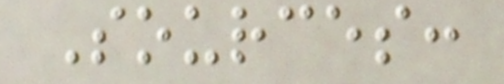Sources:
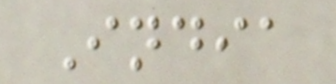India
